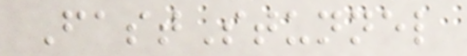FastStunnel
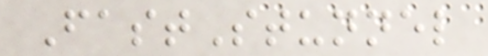FastStunnel
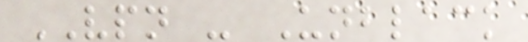VPN - Unblack
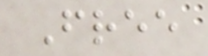Free
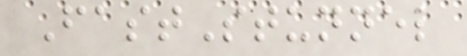FastStunnel
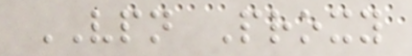VPN Proxy
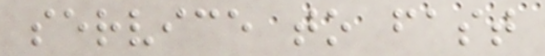service to fast
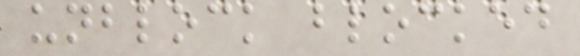unblock blocked
